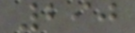290
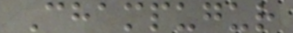Champugur
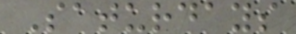Saturdays
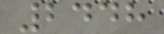2448
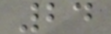24
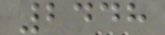2448
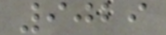9029
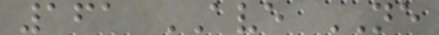161 AVE NE
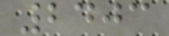2403
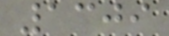1309
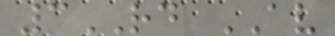3RD AV
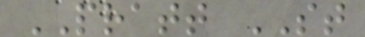PRATT ST
